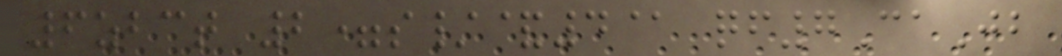6zbct 2=s/&4@ qf7CaJb
